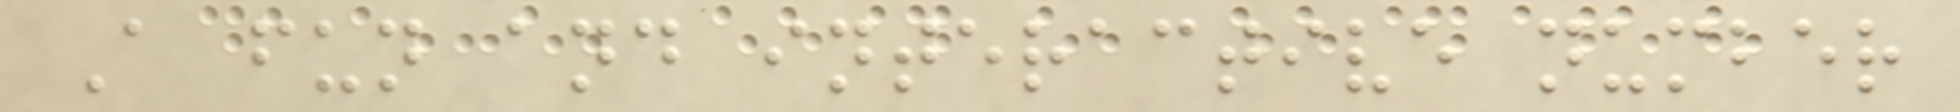A fun and interactive number
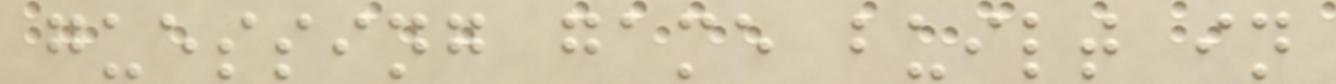guessing game built in
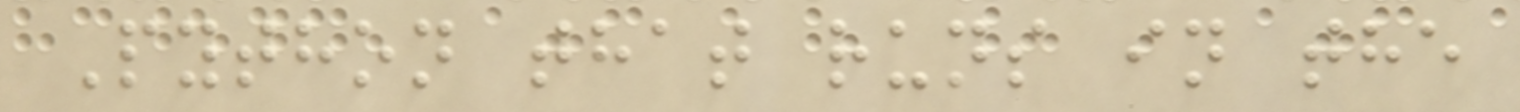Python that runs in the
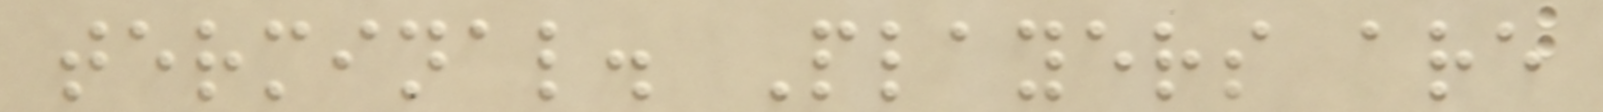terminal. Players are
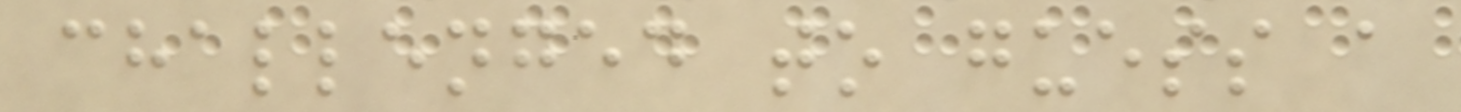challenged to guess a
